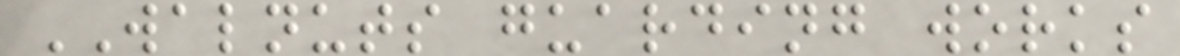WALNUTS guarding works
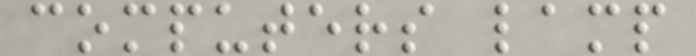computers lamp
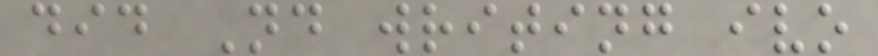did Nd writing ivo
